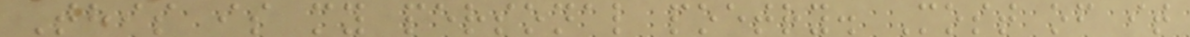This is my personal poetry. Most of it
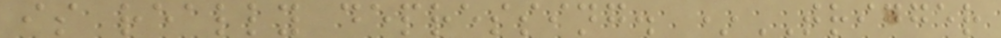is really depressing. *TRIGGER
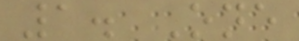1. One
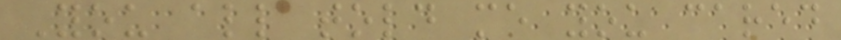You all told me you cared
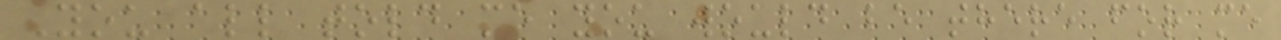You all told me you would be there for me
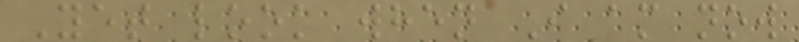Yet look when I am now
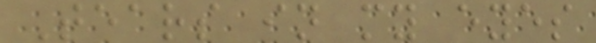Tears in my eyes
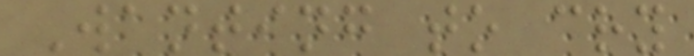Wanting to cry
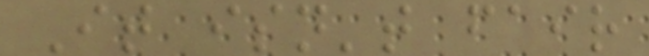It isn't fair
